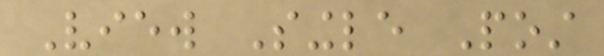View Single Post
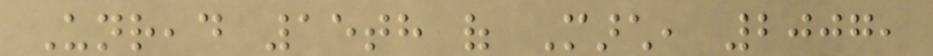Unread 15th of March, 2007,
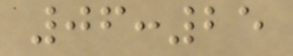06:25
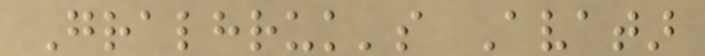Gralhruk's Avatar
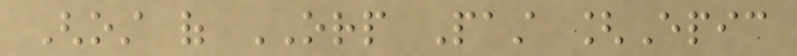Ghost of ORP Past [Epic
